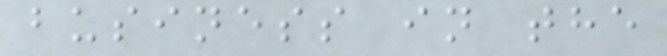business in the
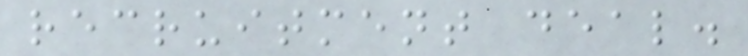recruitment deal.
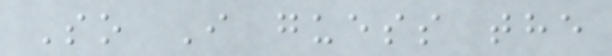So I guess the
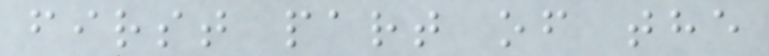first part of the
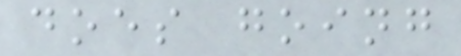does going
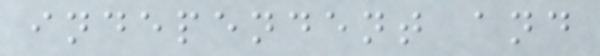independent and
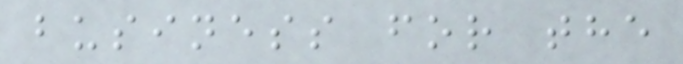business for the
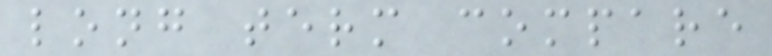long term compare
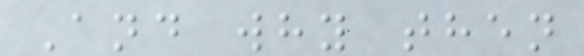And why then
